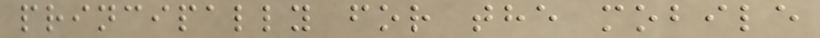principally for the mobile
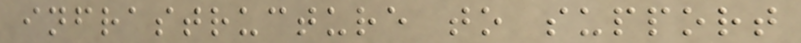infrastructure to support
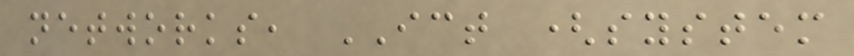networks, ICT (system
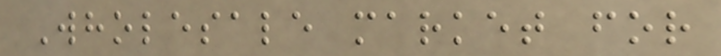Wholesale market for
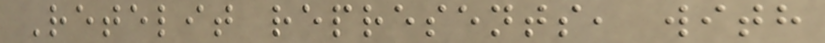Retelit represents, with
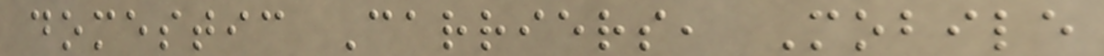domestic Carriers, Mobile
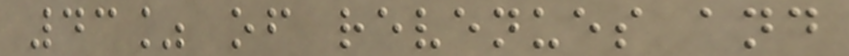43% of revenues and
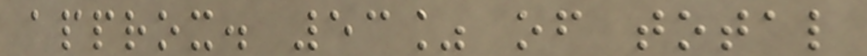approx. 53% of total
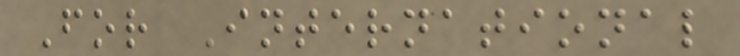For International
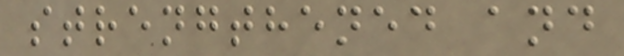strengthened and
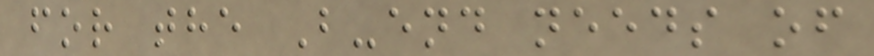for the B-end needs of
